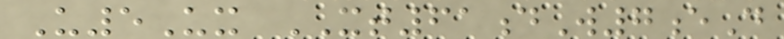U5Ux XT61dW7eD
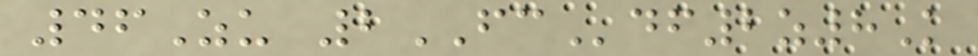46Zu 2FCdf2z8K
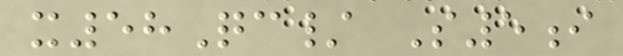x58Qc/ S5i
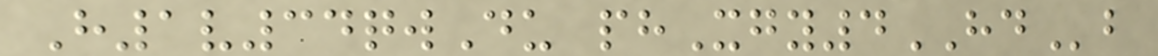H1v34qwDu phXgy4HDb
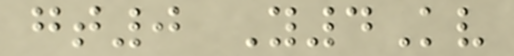gt0 Y4Kv
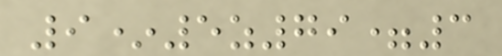9*5z79=3
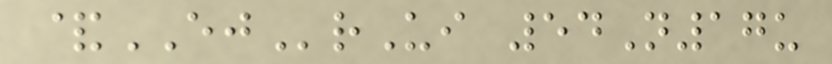&EJrUi 54N17u
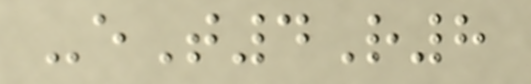-eT4R8
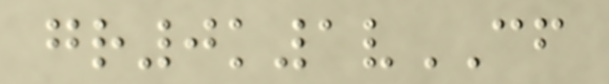gr0k1vCF
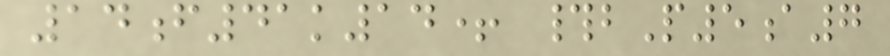14f41k14+ #bP5a7
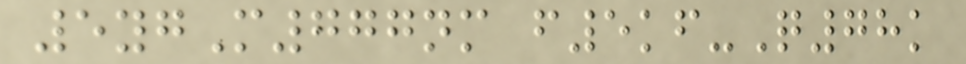5ygM777nm f5kf-Q78k
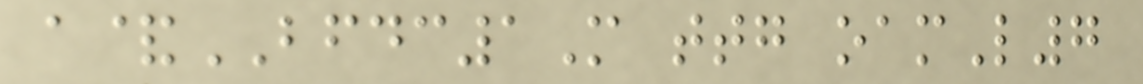a&BFDC1M ttg oamL7
